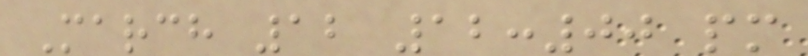March 12 12:00 pm
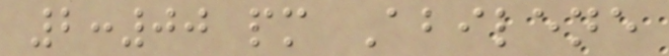2:00 pm Abilene
